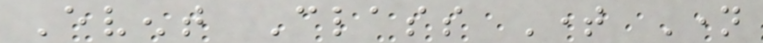Event Class Time Name
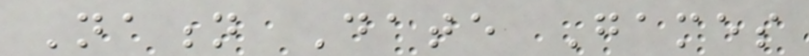Nation Date Games
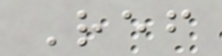Ref
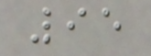95
